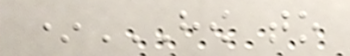*HOW TO
